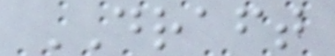DRAFT
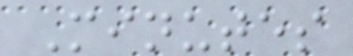Minutes
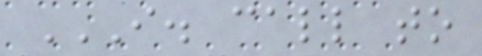I. CALL TO
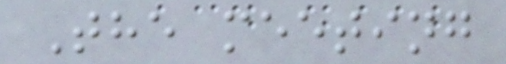The meeting
